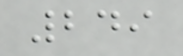249
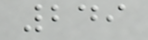249
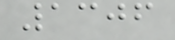1306
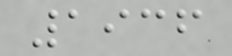1936
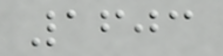1603
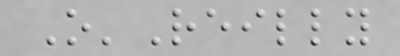O'Reilly
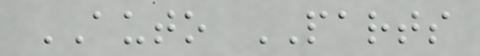AUTO PARTS
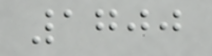1700
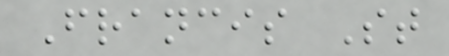Francis St
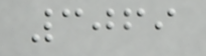3069
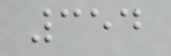354
